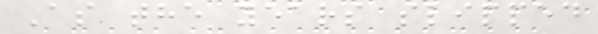As the years slipped
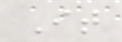It
